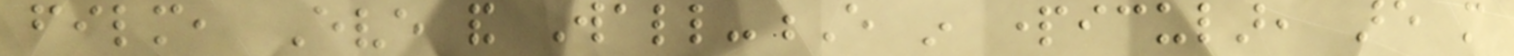film, Eve and Wall-E in particular, are more
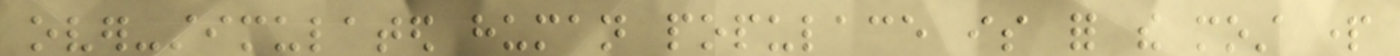over-stimulated human populace is for the most part
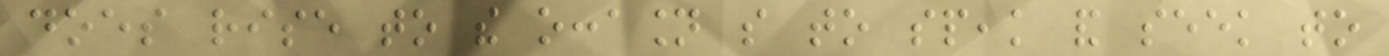does rise to the occasion so to speak and seek to
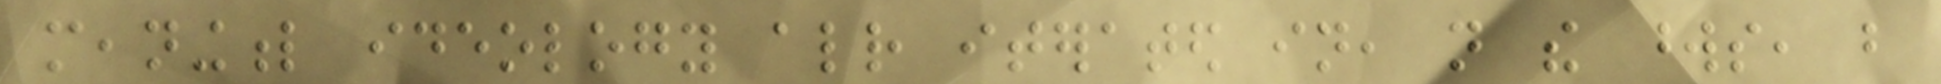meaningful ideology already iterated in, not the words, but
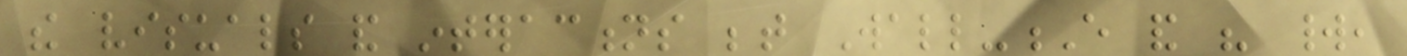the visuals and interactions between Wall-E and his world,
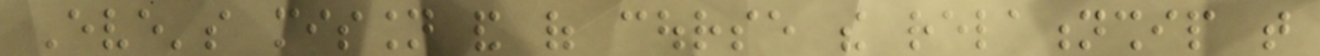Eve's mission and of course the relationship that
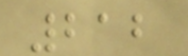212
